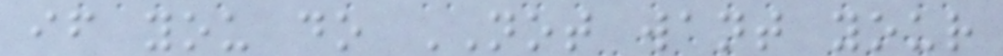if you do NOT want your
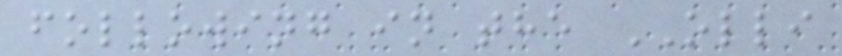following in the OLLI
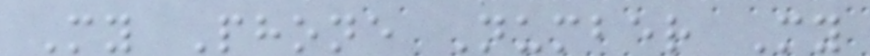My Phone Number My
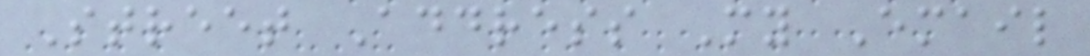Street Address My Email
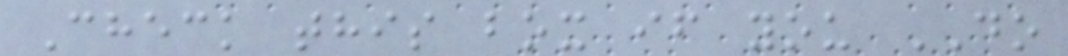Check this box if you DO
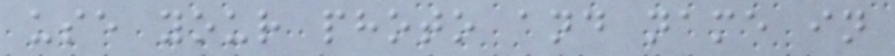use your photo and name in
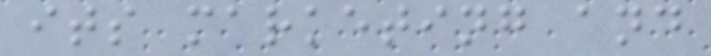its marketing and
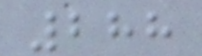288
